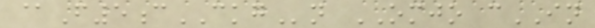@F5cCKGn OMJO cIN
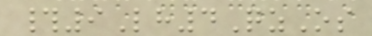#9Lh4QzOs
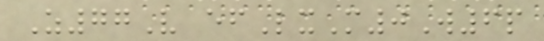Z77V efLxM0W6p
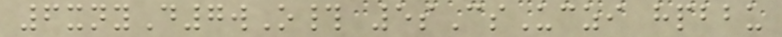6xnyD7wO# 5sCsUczi hpbbu
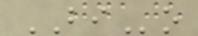BIo
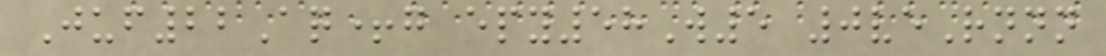Juf22Aq+g epy58W5 0veRnnn
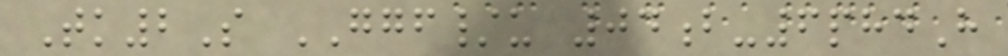Tk2S GGF/u 04b-6phdH
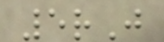5rJ
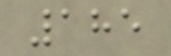185
